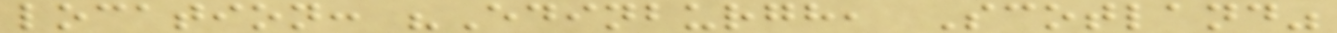location: "Edinburgh, Scotland"
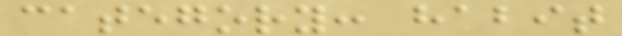category: habit
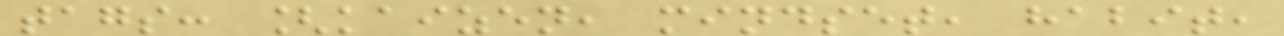tags: [kaizen, mindset, habit,
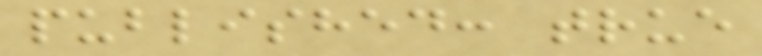published: true
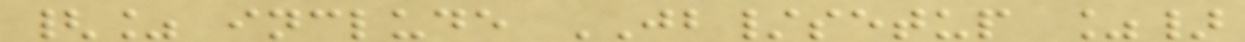{% include JB/setup %}
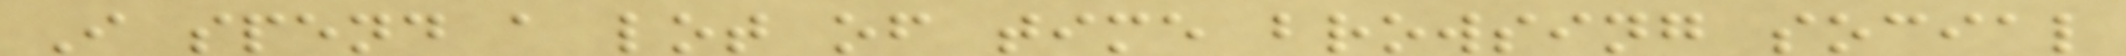I spend a lot of time browsing social
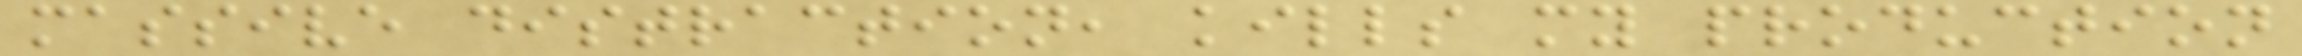massive distraction, kills my production
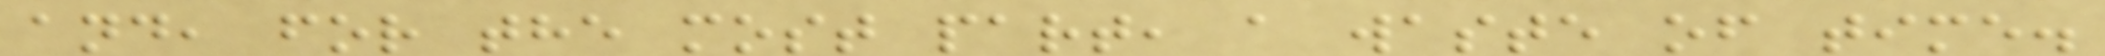and, for the most part, a waste of time.
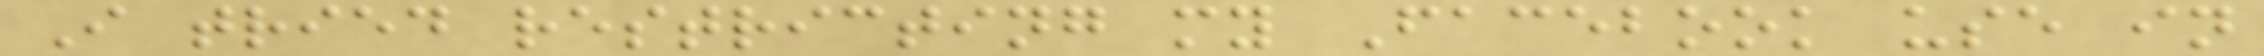I tried restricting my Facebook use in
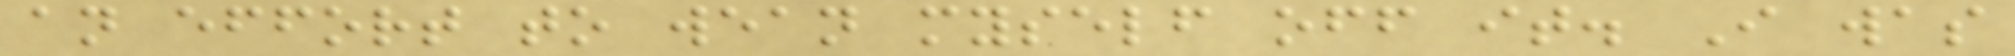an effort to wean myself off it. I was
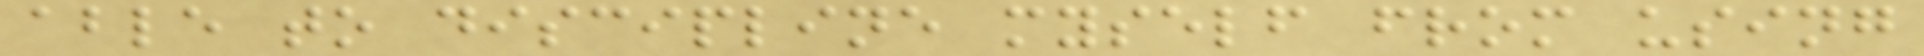able to discipline myself from using
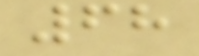68
